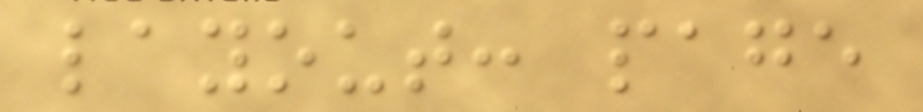layout: page
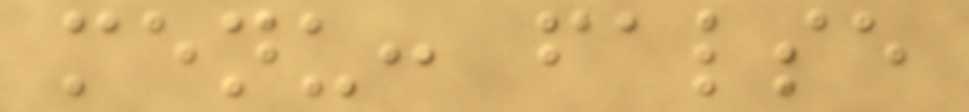menu: false
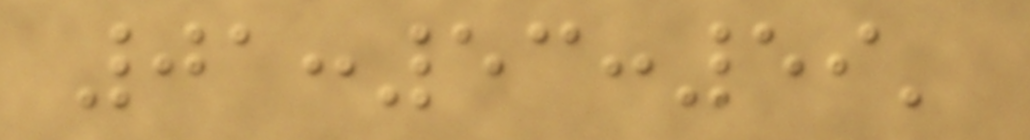01:53:59'
